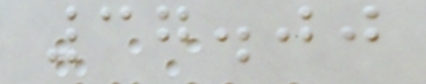37.00
